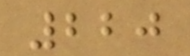220
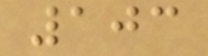103
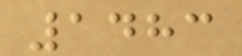1483
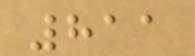811
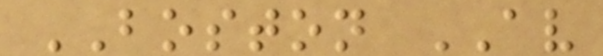BOSTON AV
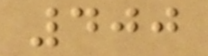400
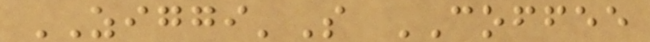ZIGGI'S COFFEE
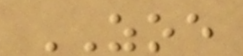ZOE
